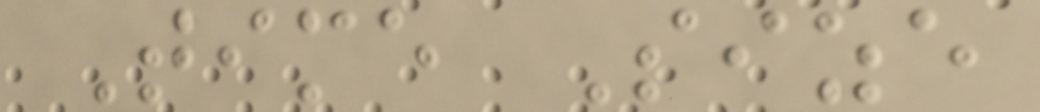Time Size
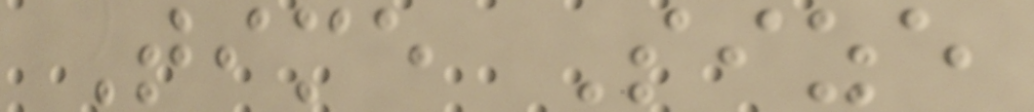Time Size
